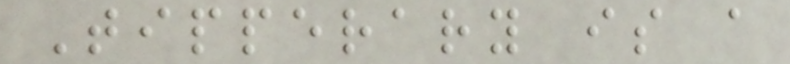Tipperary is a
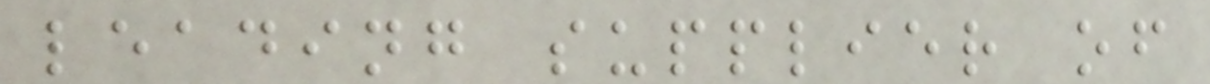leading supplier of
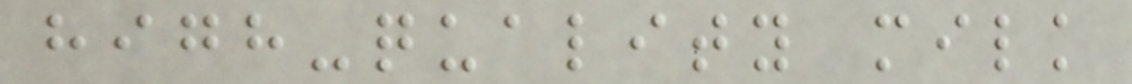high-quality milk
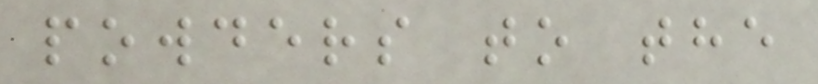powders to the
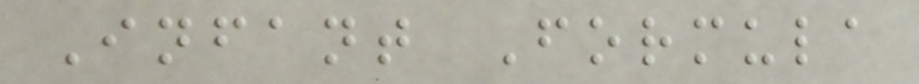Infant Formula
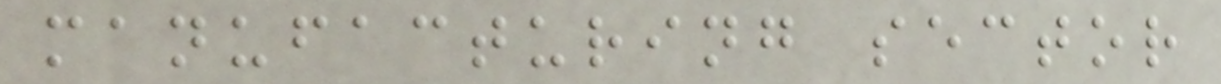manufacturing sector
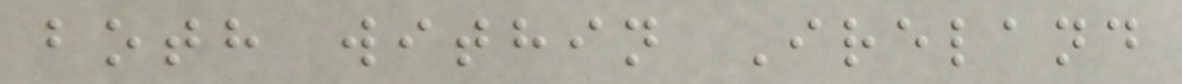both within Ireland
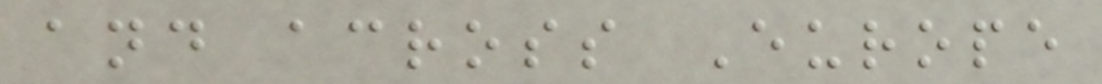and across Europe
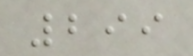299
